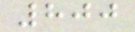800
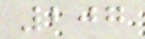207
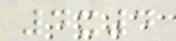4x4
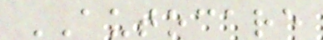AUTOCARE
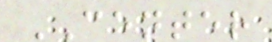CENTER
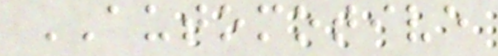AUTOMOTIVE
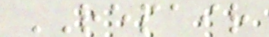REPAIR
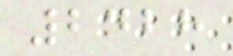2428
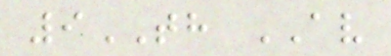9TH AV
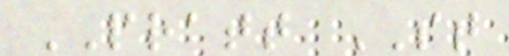PRATT ST
